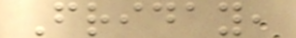Friday,
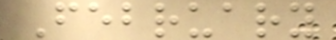February
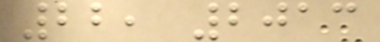22, 2013
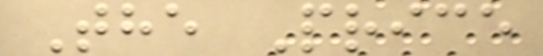The Price
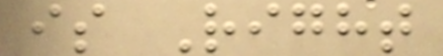is Right
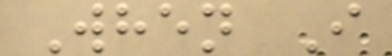When I
